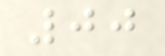00
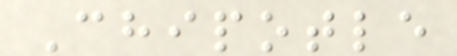Chipotle
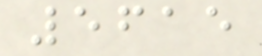5615
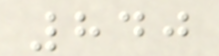840
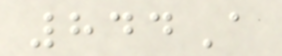844A
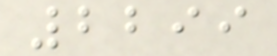2299
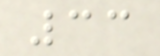33
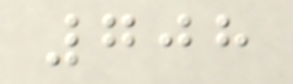708
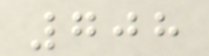708
